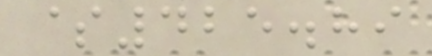$425.89
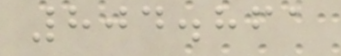804.861
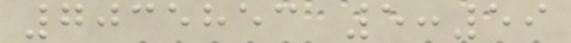7035853 5:59
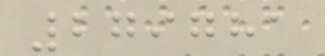279781
